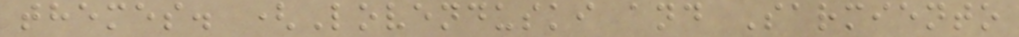themes. (Lovenduski and Sarmiento
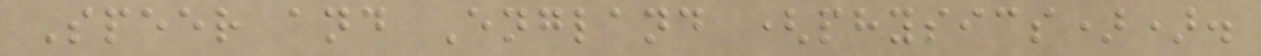Speer and England (physics)).
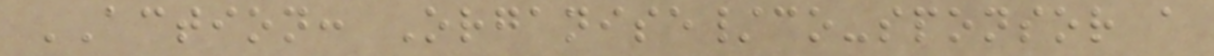ACTION: Organise/co-sponsor a
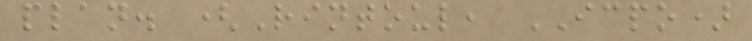plan. (Rintoul, ICPO)
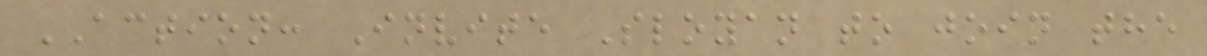ACTION: Invite Sloyan to join the
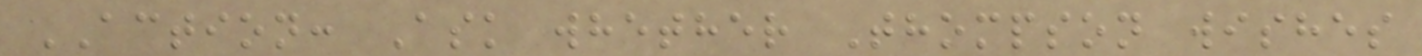ACTION: Ask whether Thompson wishes
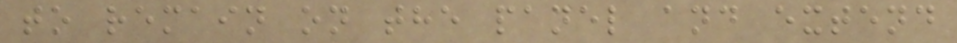to remain on the panel and extend
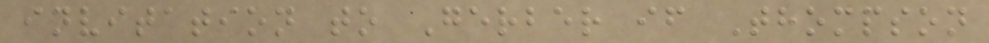invitation to Gerber if Thompson
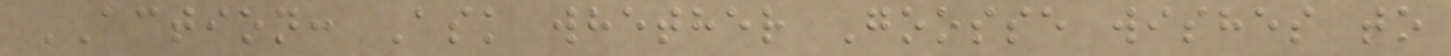ACTION: Ask whether Goosse wishes to
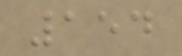154
